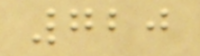720
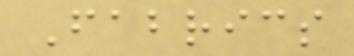Fabrics
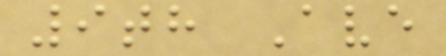9th Ave
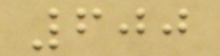600
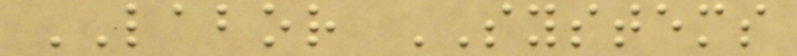LABOR SYSTEMS
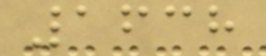1638
